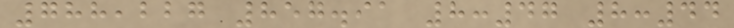788,227 857.91 8:47 8:44
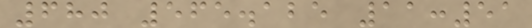680 565.125 11:51
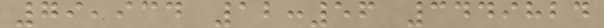79,934 12:56 3449824
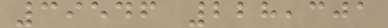39546 228,301
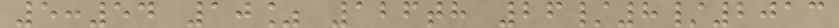5:54 10% 126th 26/8/2013
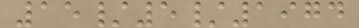15/5/1974
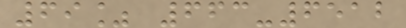69% 663-6512
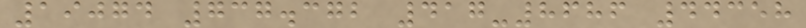19074 737.372 417-8686 44358
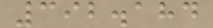392.184
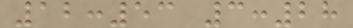12:53 3:28
